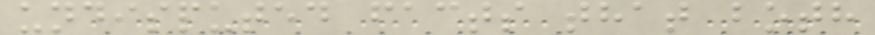undisputed facts that both
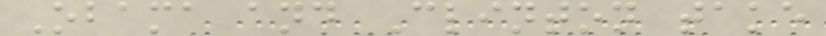Obama and Clinton take
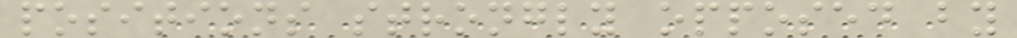positions strongly opposed by
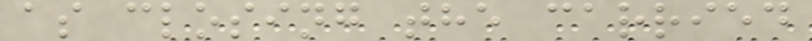as closing the carried
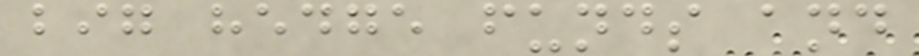big hedge funds and
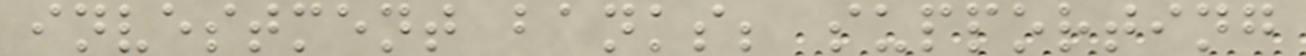investment banks; supporting
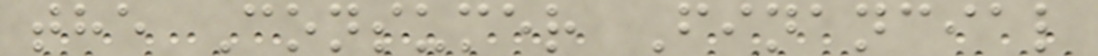the Consumer Financial
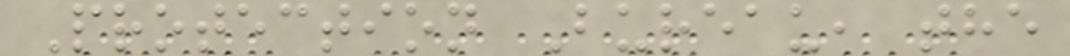Protection Bureau, the
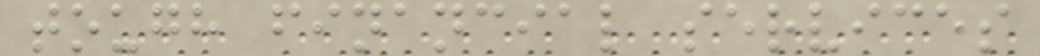tough financial services
